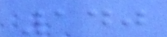140
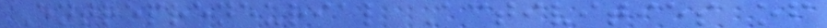Entrepreneurial Activities of
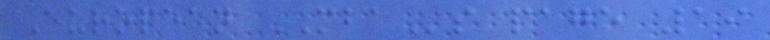European MBAs page 19
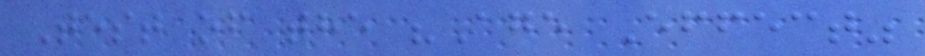Test of the "Age Effect"
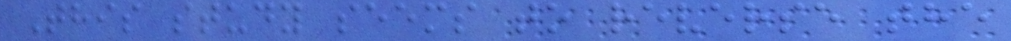This study seems to reverse the
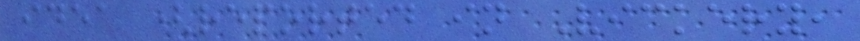idea (reported in Vickery,
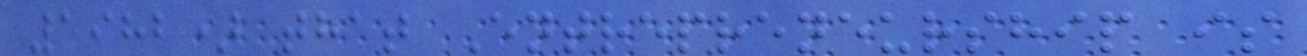1982) that Entrepreneurship is
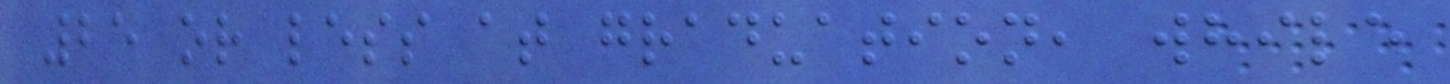25 or less at graduation, while
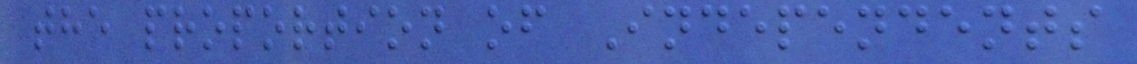the proportion of Independents
